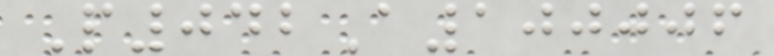P042A100006
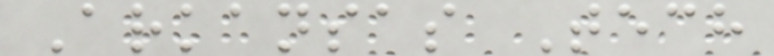Arkansas Tech
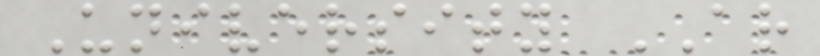University AR
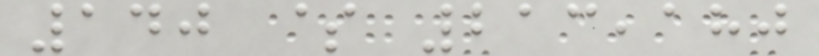140 $ 213,180
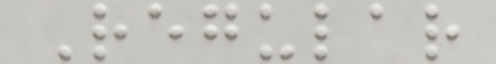Regular
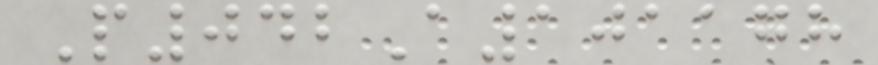P042A101178
